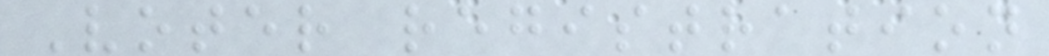Voter registration
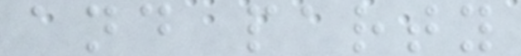and party
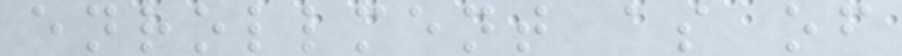enrollment as of
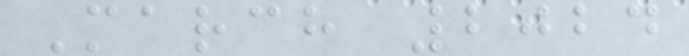March 2024
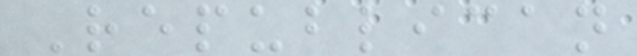Republican
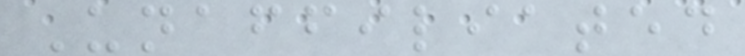Unaffiliated
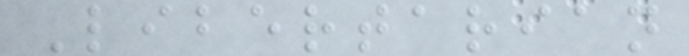Libertarian
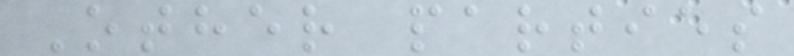Other parties
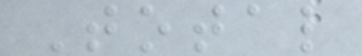Total
